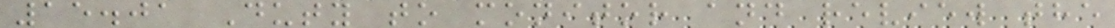15.01 Duty to monitor and review the
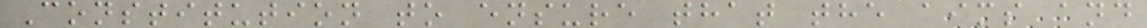Constitution to ensure that the aims and
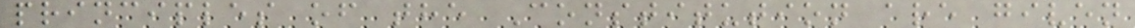principles of the Constitution are given
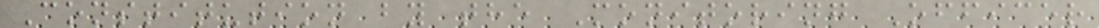Constitution by the Monitoring Officer
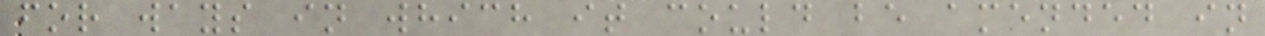for ways in which it could be amended in
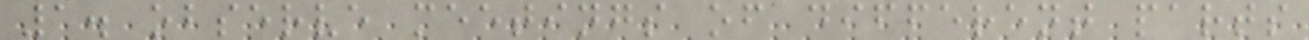1. observe meetings of different parts
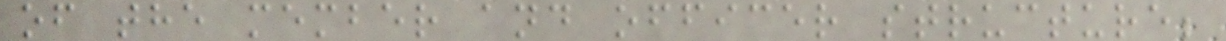of the member and officer structure;
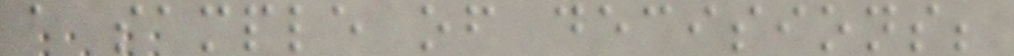a sample of decisions;
